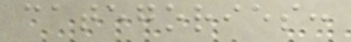categories:
